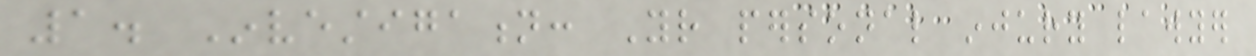1. Investigation: Your personal injury lawyer
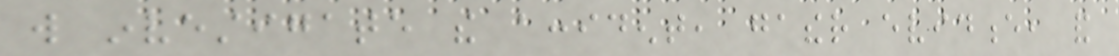will investigate the accident, gather evidence, and
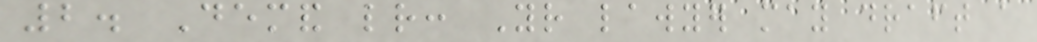2. Demand letter: Your lawyer may draft a
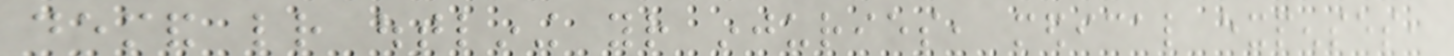demand letter outlining your injuries, medical expenses,
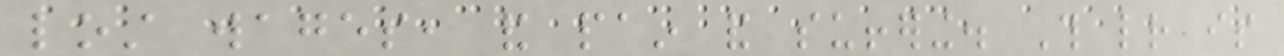lost wages, and pain and suffering. This letter is
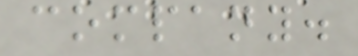company.
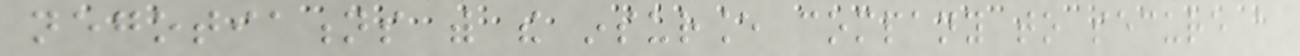negotiations with the insurance company to secure a
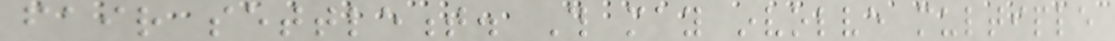fair settlement. This may involve multiple
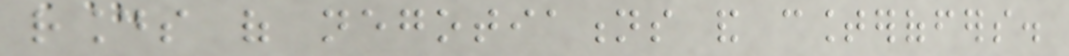rounds of negotiations and counteroffers.
